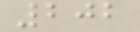202
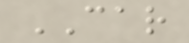CAR
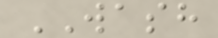WASH
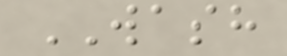WASH
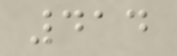414
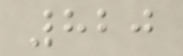820
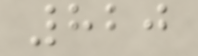820
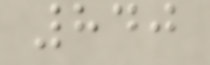840
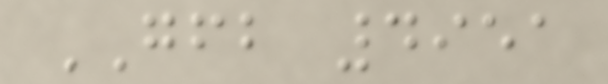GFB 4951
